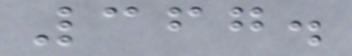367.
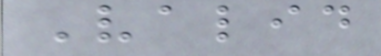Valid
